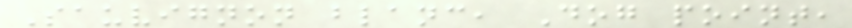Sauvignon blanc, Dog point,
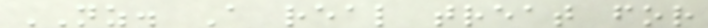NZ. A real treat for
